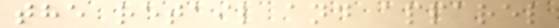the retail and apparel
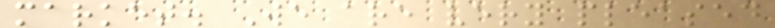market. We are very pleased
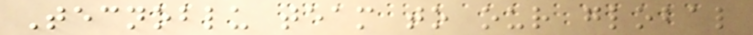Tecnoblu team to our global
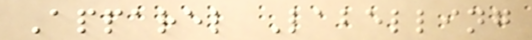Apparel Labelling
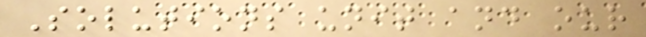Solutions unit and our
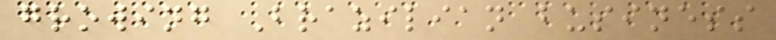growing Brazilian business
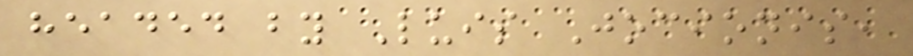headed by Luis Jocionis,
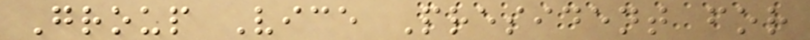Group Vice President for
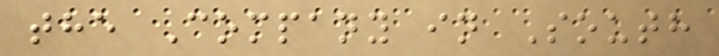the Company in South
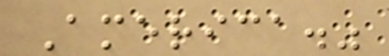America."
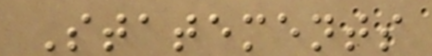Statements
